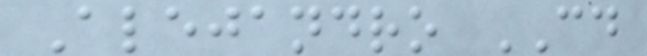Alejandro CD
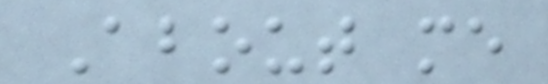About me
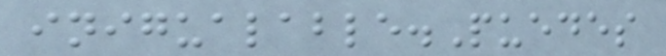inigualable.Puedes
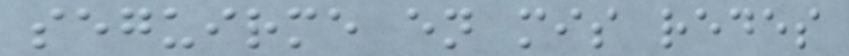seguirme en mis redes
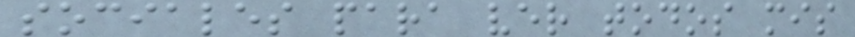sociales para ver todos mis
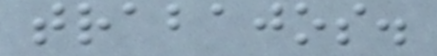trabajos.
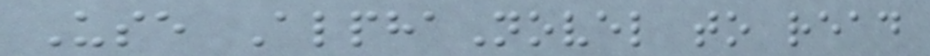Use AlphaNovel to read
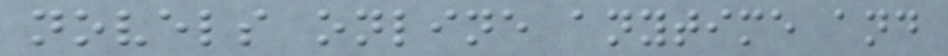novels online anytime and
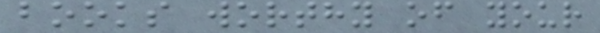books worthy of your
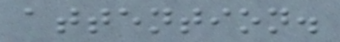attention.
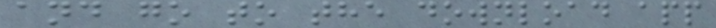and go to the download app
